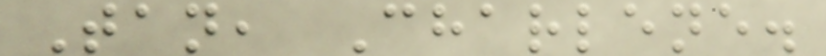Tan, Charlene.
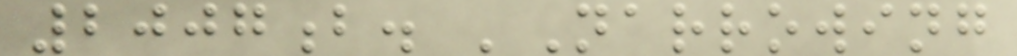2007b. 'Narrowing
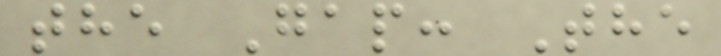the Gap: The
